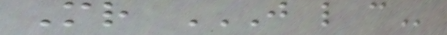Mr J L C
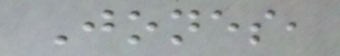Jones,
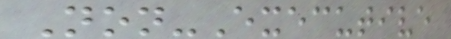Non-Executive
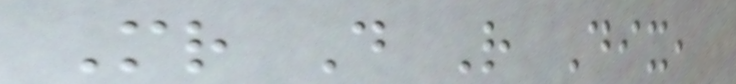Mr D R Dix,
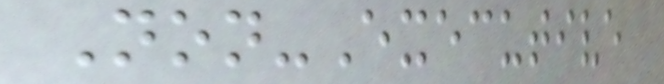Non-Executive
